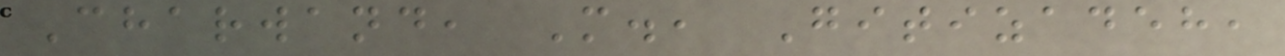Charwand, M., Gitizadeh,
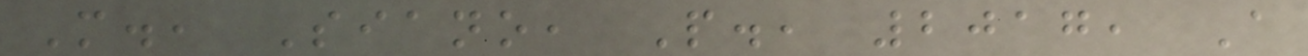M., Siano, P., 2017, A
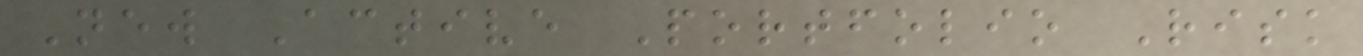New Active Portfolio Risk
